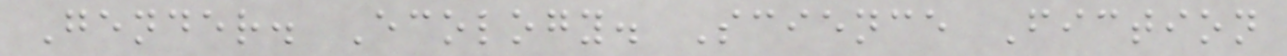Gender. Ecology. Science Fiction
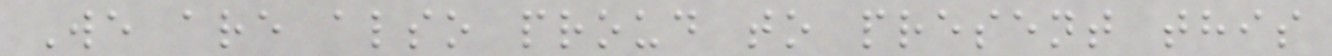We are also proud to present this
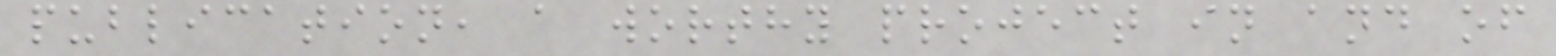publication, a worthy project in and of
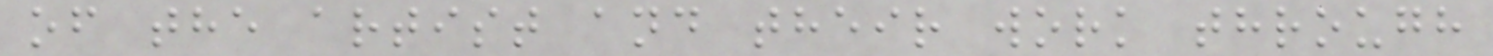of the artist and their work through
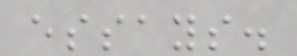essays.
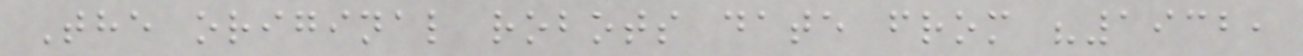The original robots date from "1932,
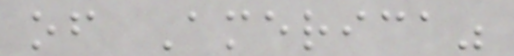of America"
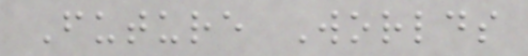Future Worlds
